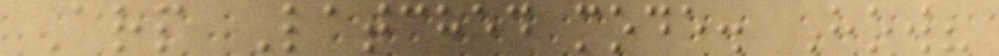Arp Latched mode. How?
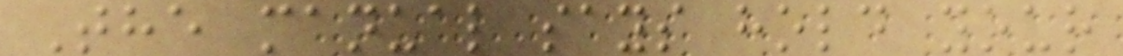The manual says hold your
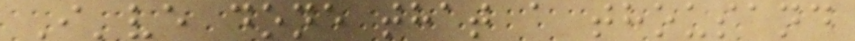I've done that a thousand
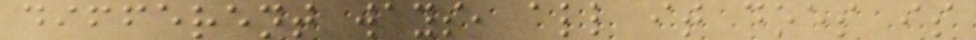different ways, all it does is
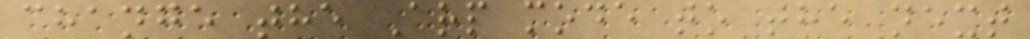change the Arp mode to the next
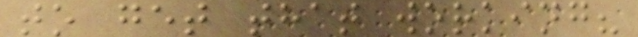to get that working?
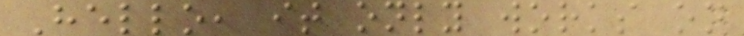Hello, it only works on
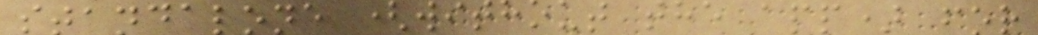standalone (without the app) for
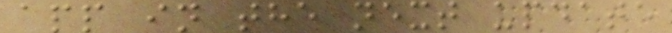app in the next update
